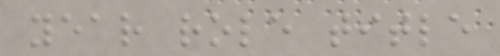year role title
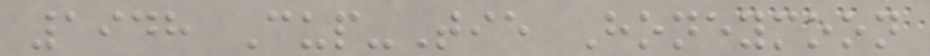1948 Cup-Tie Honeymoon
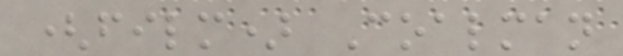(film) Coalman
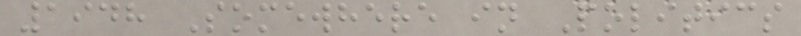1948 Somewhere in Politics
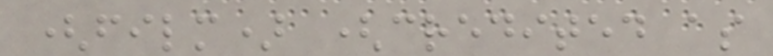(film) (credited as
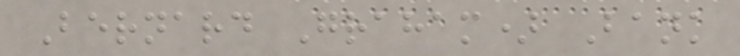Bernard Graham) Bank
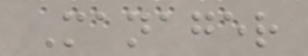Manager
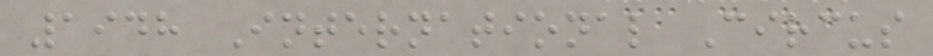1948 International Circus
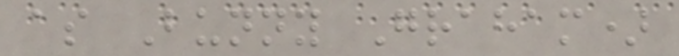as Bunny Graham)
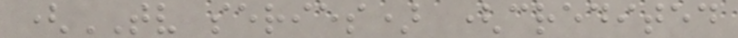(TV series) (credited
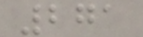271
